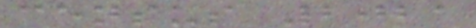census 2021
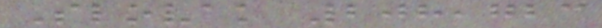Slovak 208,723
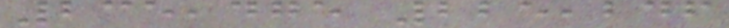235,475 225,246
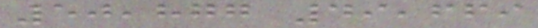50,877 49,669
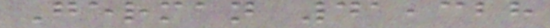German 41,328
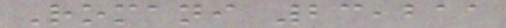Romani 23,211
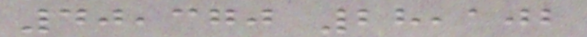40,370 28,102
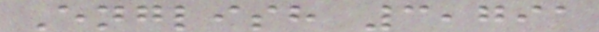English 3,791
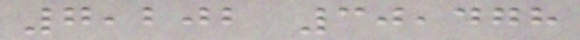7,202 30,478
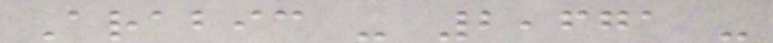Arabic - 2,671 -
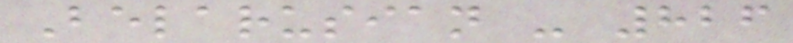Belarusian - 826
